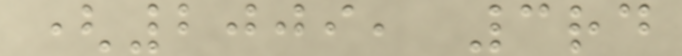(2009, 3rd
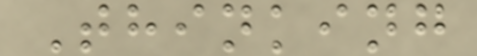Thinking
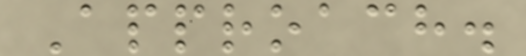Approach.
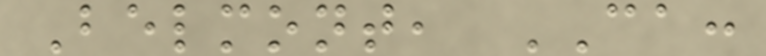Belmont, CA:
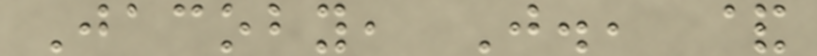Jacoby, J., &
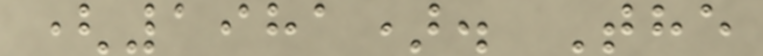(1981). The
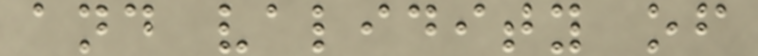and validity of
